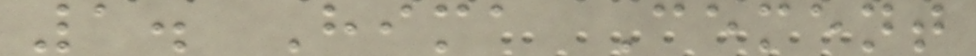1. Hima Cement
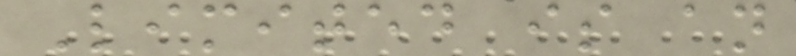Limited is an
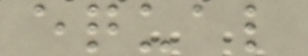equal
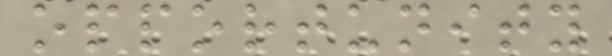opportunity
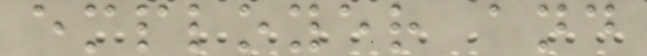employer and
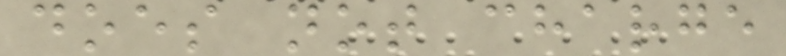does not charge
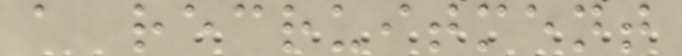a recruitment
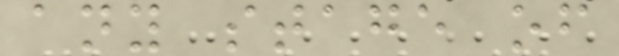any stage of
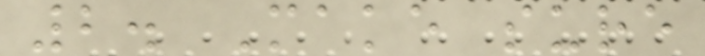2. Make sure
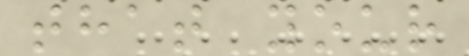that your
